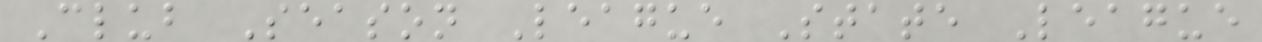Club Season League State League
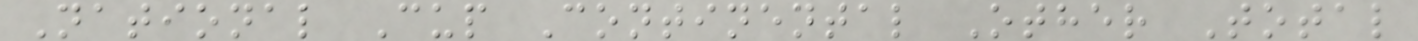National Cup Continental Other Total
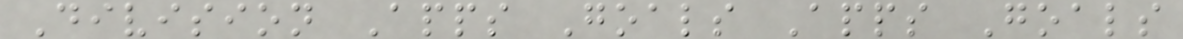Division Apps Goals Apps Goals
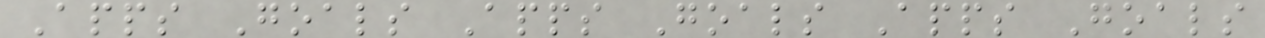Apps Goals Apps Goals Apps Goals
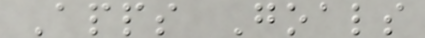Apps Goals
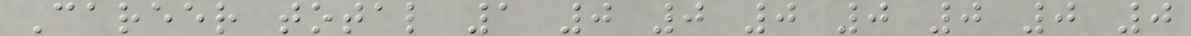Career total 1 0 0 0 0 0 0 0
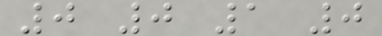0 0 1 0
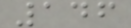146
